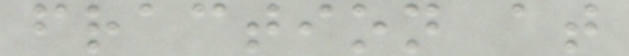fraction at
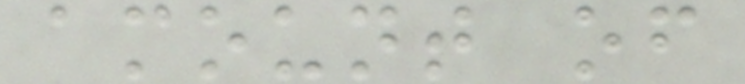amount of
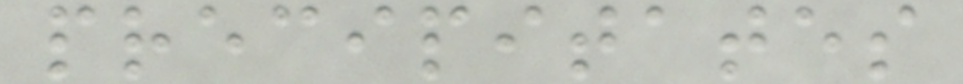precipitates
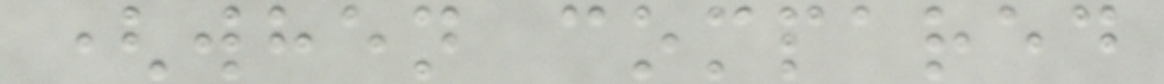(when compared
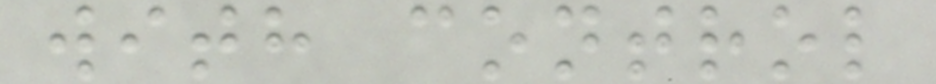with control
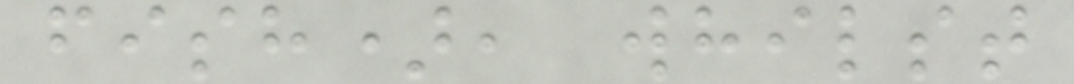fish), whilst
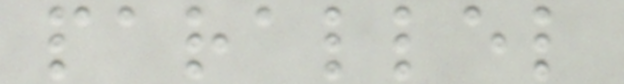parallel
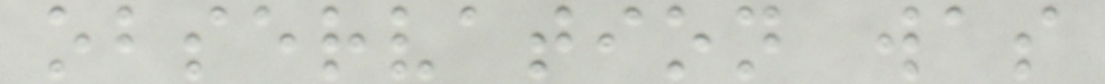observation was
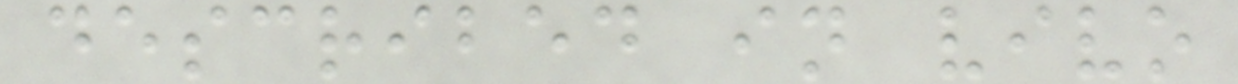described in vivo
